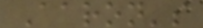Aaron's
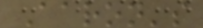Aaron's
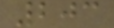203
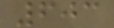603
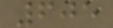605
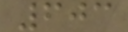603
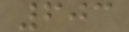603
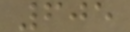605
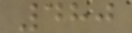480
